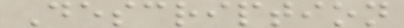Description
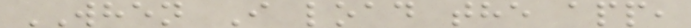WHEN I load the app,
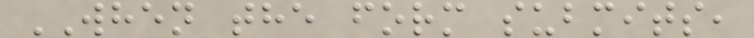WHEN the form submits,
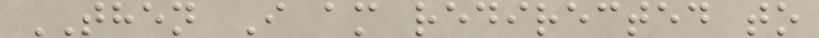THEN I am redirected to
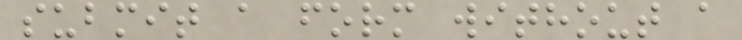submit a form without a
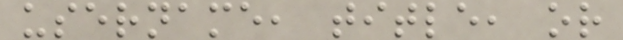username, title, or
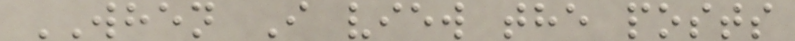WHEN I view the posts
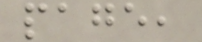page,
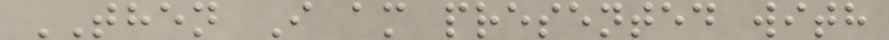THEN I am presented with
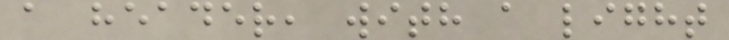a header, with a light
